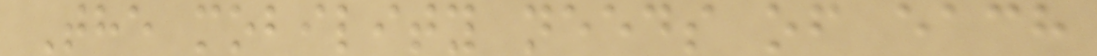The mobility needs of each
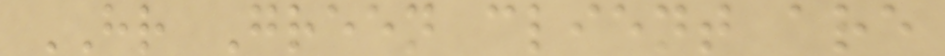HR Green client are
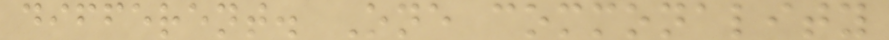different. One commonality
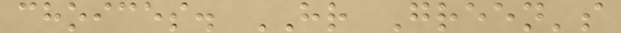choices. HR Green's
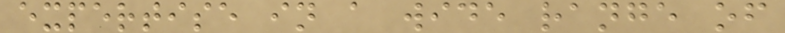expertise in a wide range of
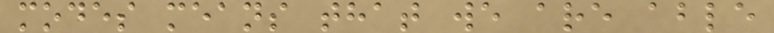modes means that we are able
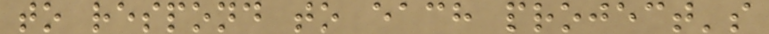to respond to each project's
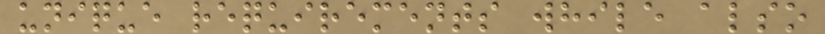unique requirements while also
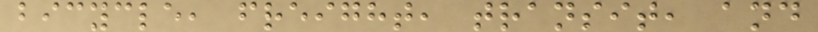bicycle, freight, transit, and
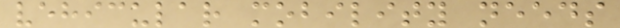vehicular mobility needs
